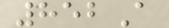852A
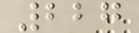227
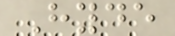Hyde
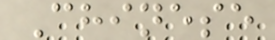Chinese
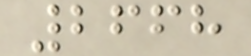2668
